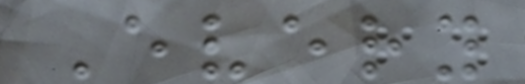Every
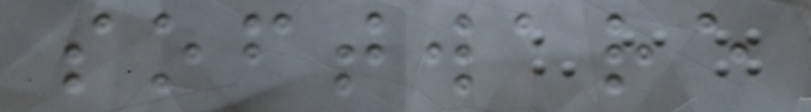software
